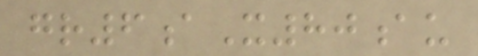gr6aX80au
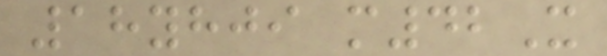18yhji m42X
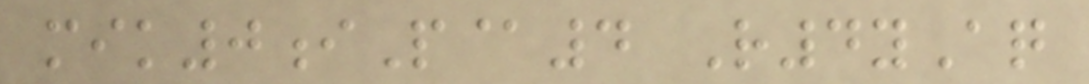mik0iP@4 R4yAq
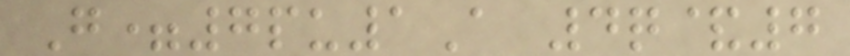G=7pu1A 4q&7
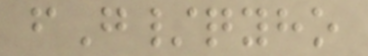fG/qyho
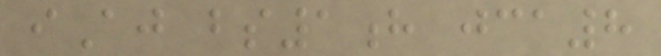iAj bs1h jca8
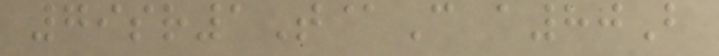79sr1T@C a80B
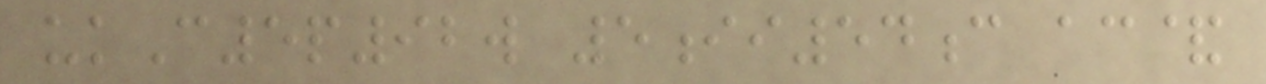ukC5p92w 5ii54c ac&
